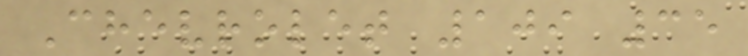Chevrolet 109 35
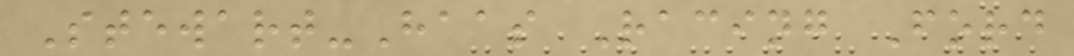Stewart-Haas Racing Ford
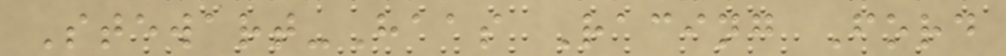Stewart-Haas Racing Ford
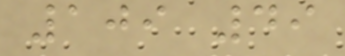109 49
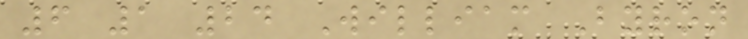6 1 24 William Byron
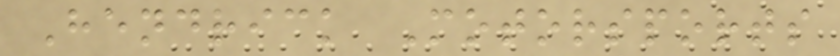Hendrick Motorsports
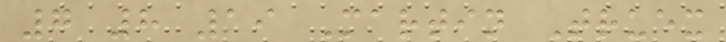7 8 19 Martin Truex
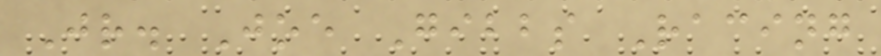Jr. Joe Gibbs Racing
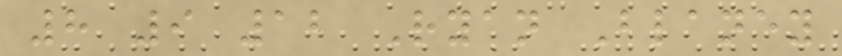8 9 12 Ryan Blaney
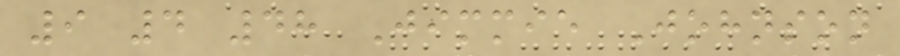9 4 48 Jimmie Johnson
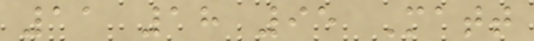11 18 95 Matt
